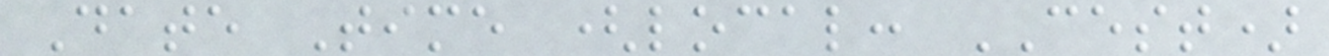Date Time (local: CEST)
